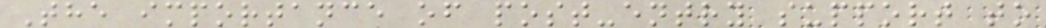The importance of post-entry support to
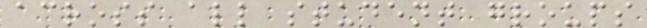across all student groups
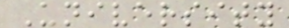University
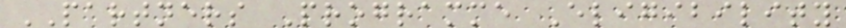PARTNERS Programme Eligibility
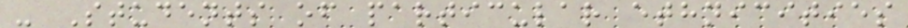- Students of particular ethnicities
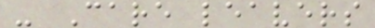- Care leavers
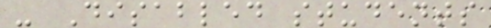- Disabled students
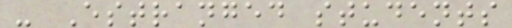- Estranged students
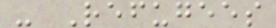- Refugees
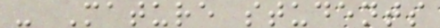- Mature students
